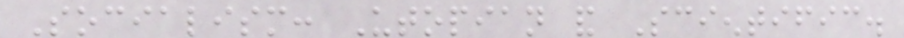Socialism: Utopian and Scientific.
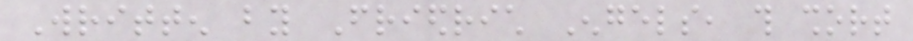Written by Friedrich Engels, this short
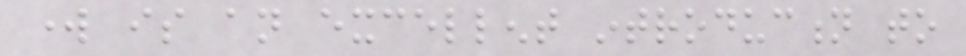work is an excellent introduction to
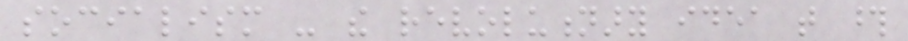socialism - the revolutionary idea that those
